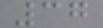37
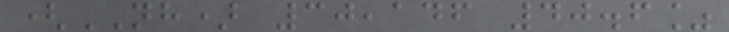(NH) 30,146 40.6%
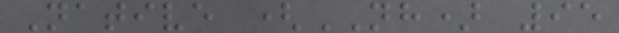Native (NH) 95
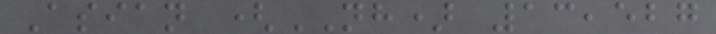Asian (NH) 13,527
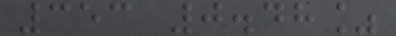353 0.48%
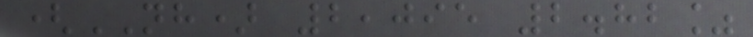(NH) 2,095 2.82%
